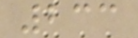233
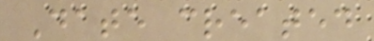Date created
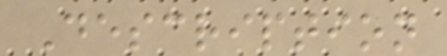Description
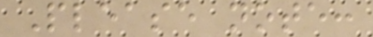Please note:
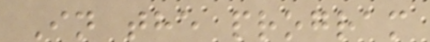In the program
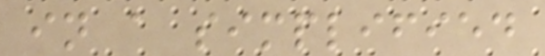in a simplified
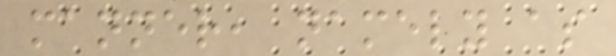manner, namely as
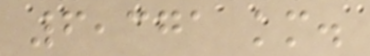6,371 km.
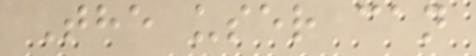The user can
